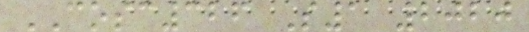COSC326 S1 2020
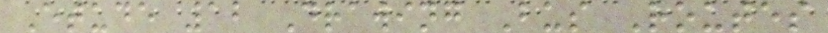Etude 12 Drawing Bus Routes
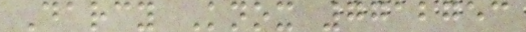Darcy Knox 7712753
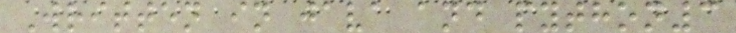Written in java and python3
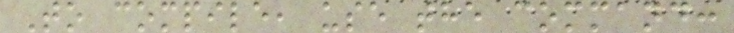To compile, use the command:
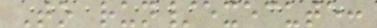To run/execute:
